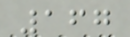167
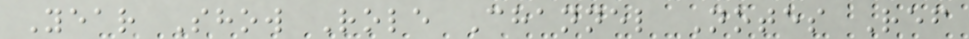Year Show Role Channel Notes Ref
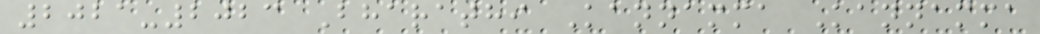2021-2023 Bharathi Kannamma Kannamma
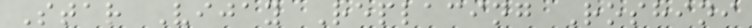Star Vijay Replacing Roshini
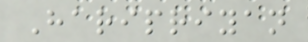Haripriyan
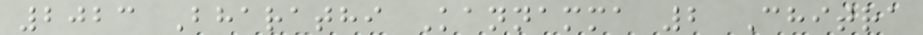2023 Bharathi Kannamma 2 Chitra
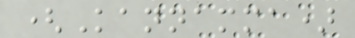(Kannamma)
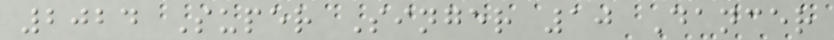2024 Super Singer 10 Dancer
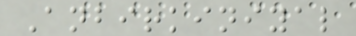Anbirkiniyal
